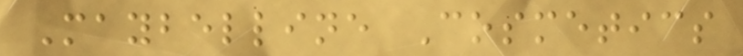Maybelline Cosmetics
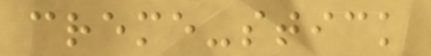creme-stick
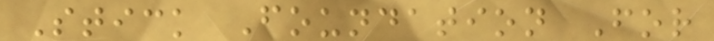Stick Foundation For
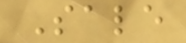Sale
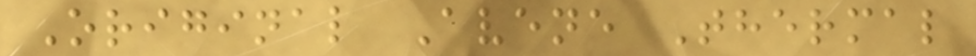Original Avene Thermal
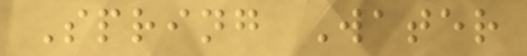Spring Water
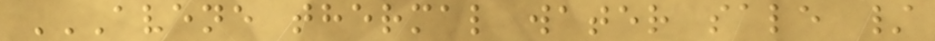AVENE THERMAL WATER SALE /
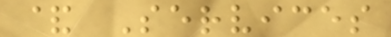& Services
